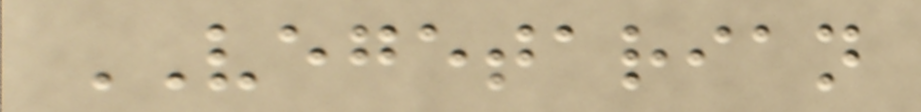VEGETARIAN
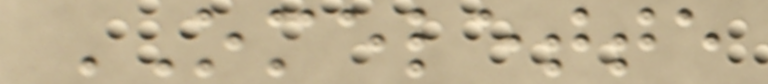OMELETTE
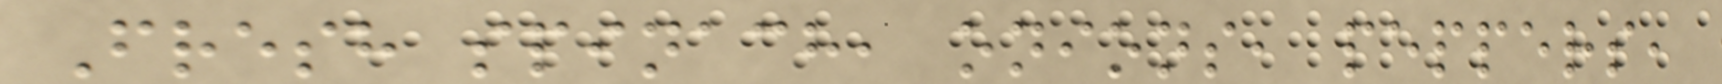Fresh spinach, onions, peppers,
